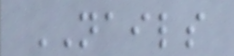NAILS
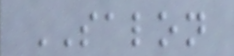SALON
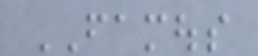FAMOUS
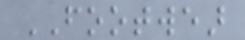FOOTWEAR
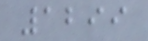1299
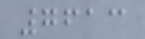7613
